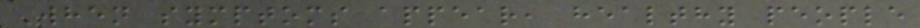When symptoms appear, healthy people
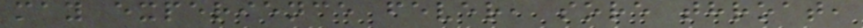may experience fever, sore throat,
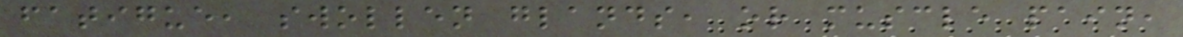fatigue, swollen glands, or muscle pain,
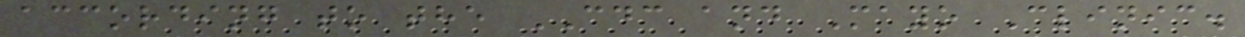according to the CDC and Mayo Clinic.
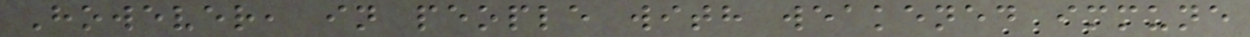However, in people with weakened immune
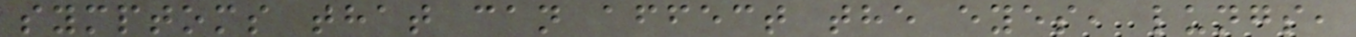symptoms that can affect the eyes, lungs,
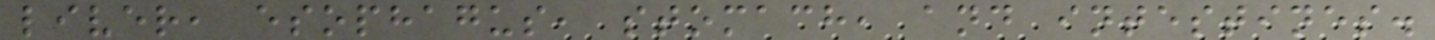liver, esophagus, stomach, and intestines.
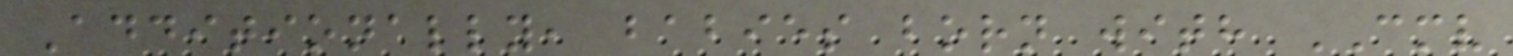Additionally, babies born with CMV
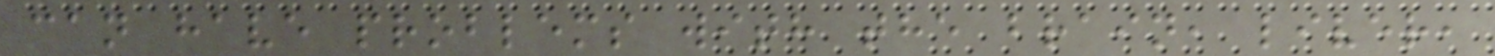can have problems with the brain, liver,
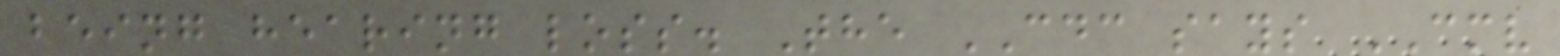being hearing loss. The CDC says CMV
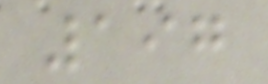197
